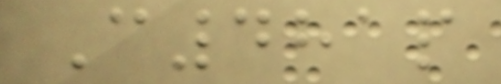C481p
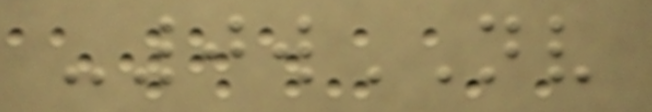-0wNV
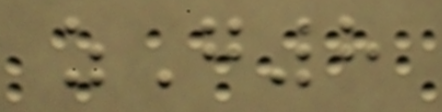zG8
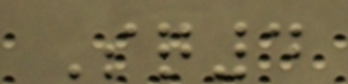Sq4
